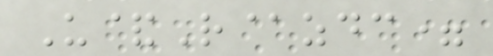U&R@zdc=
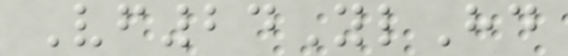Vf24YlHd
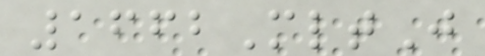1662MltJ
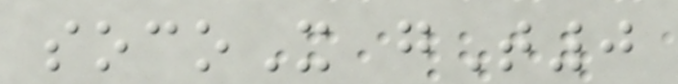socoX gT0
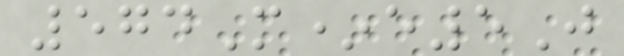574M*e5J
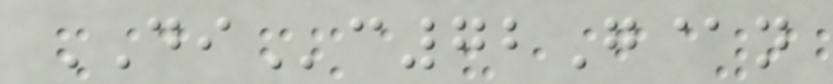DIc72G@n
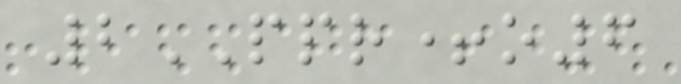2PPR+o6
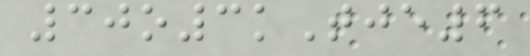30o3kTje6
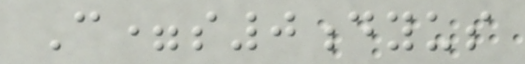C=s0dyus
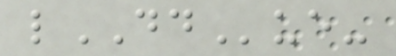lDDue-
